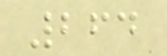264
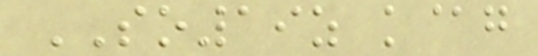SO19z k@g
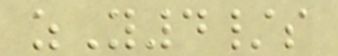zY4/s
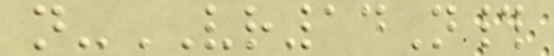n-VR14N#
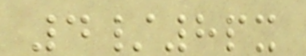4/8px
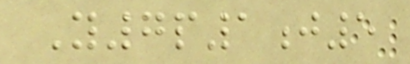Y7p1j5
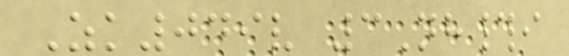Zk049v 3Nh#i
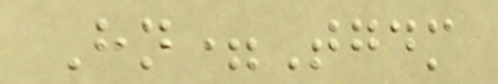Hn=Tgdm
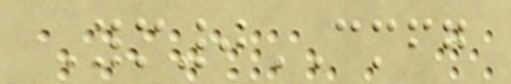Ym0CMFG
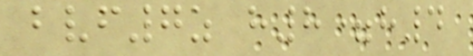bvf7z h8=h4
